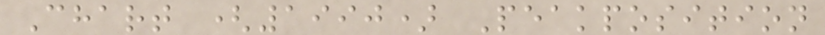Chart (1990) Peakposition
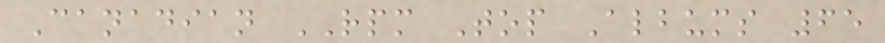Canadian RPM Top Albums 65
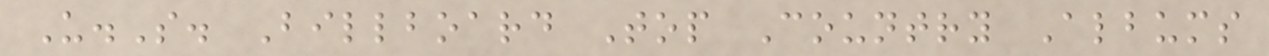U.S. Billboard Top Country Albums
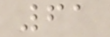61
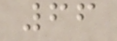66
